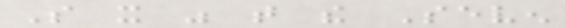So it was that the Seven
